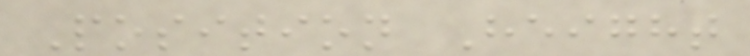Position Height
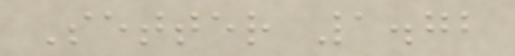Setter 1.72
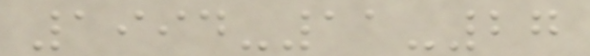1994-11-27
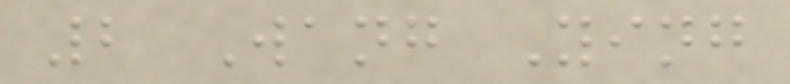2 Wang Ying
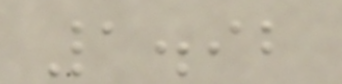1.92
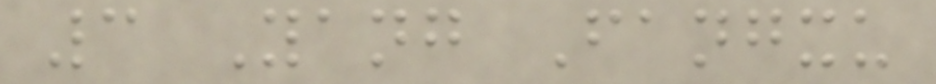3 Yang Fangxu
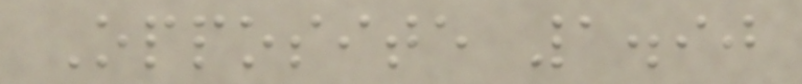Opposite 1.90
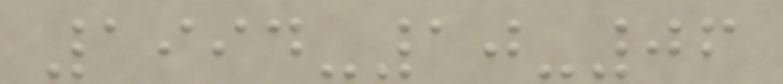1994-10-06
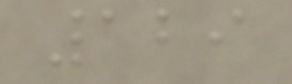129
